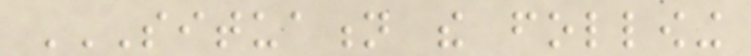SITUATION THE FOLLOWING
